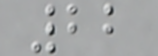22
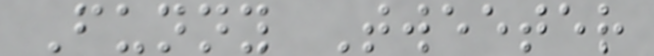Funny Tweeter
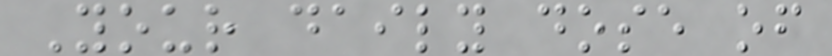Your daily dose of
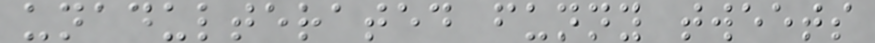unadulterated funny tweets
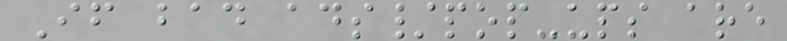If bad ads/pop-ups are
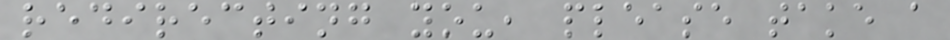redirecting you, please take a
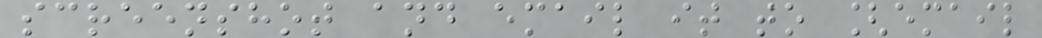screenshot and email it to [email
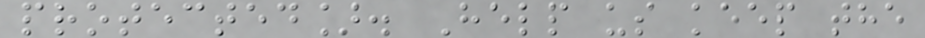protected]. Help us keep the
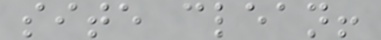site clean!
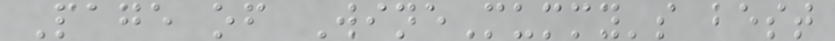Page of WineMummy's best
